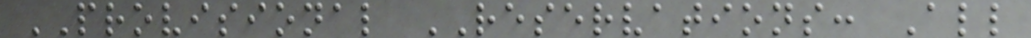PROVISIONAL RESERVATIONS: All
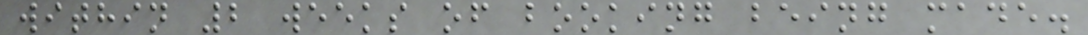within 2 weeks of booking being made.
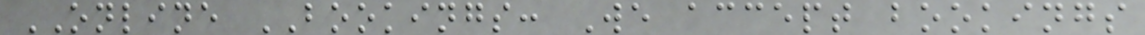ONLINE BOOKINGS: We accept bookings
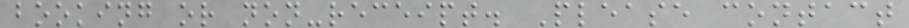booking or non-receipt. Please contact
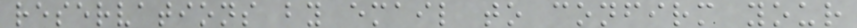reservations by email to confirm your
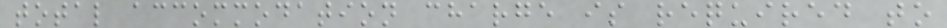total accommodation charge is required to
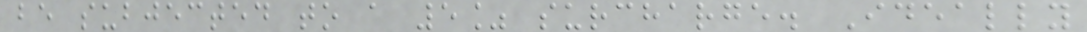be subjected to a 5% surcharge. Ideally
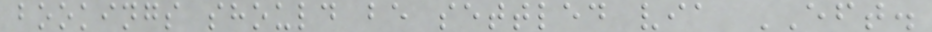bookings should be settled via EFT.
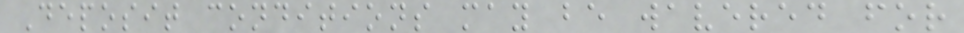Deposit conditions may be wavered for
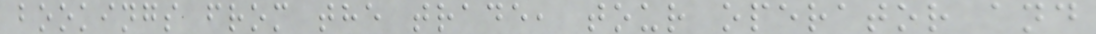bookings from the trade, tour operator and
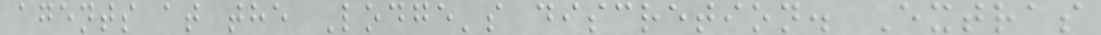agents at the Lodge's discretion. Extras
